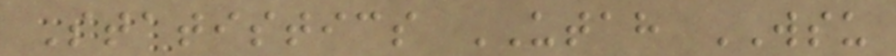Statistics UTAH WSU
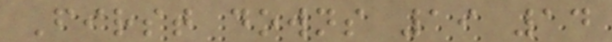First downs 19 14
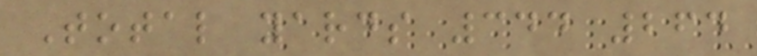Total yards 344 264
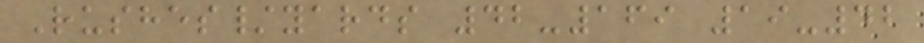Rushes/yards 42-169 19-42
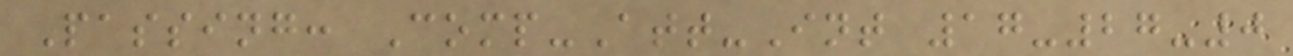Passing: Comp-Att-Int 17-27-0
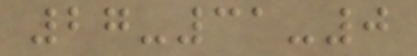27-31-0
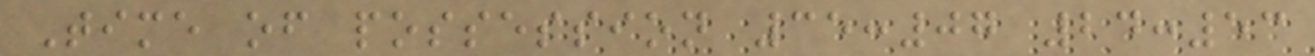Time of possession 35:07 24:53
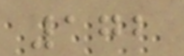172
